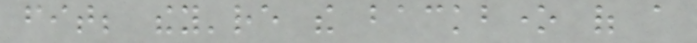fit; they're the backbone of a
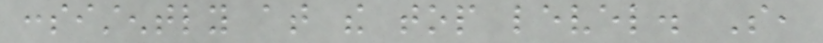consistently at the top level. So,
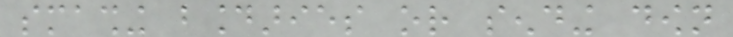smashing boundaries or sending down
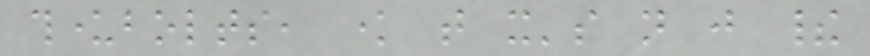thunderbolts, know that it's not just their
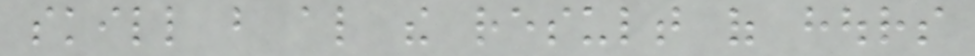skill but also the result of hours
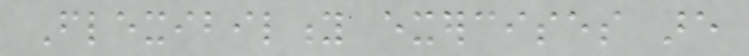Flexibility exercises are
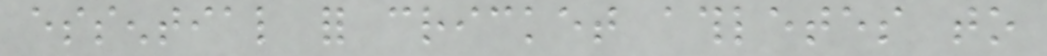essential for cricket athletes to
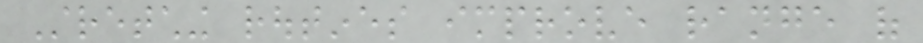Stretching routines improve range of
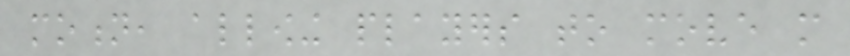motion, allowing players to move more
